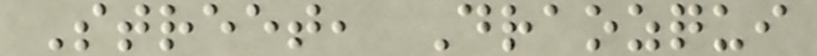Street, Draozqui
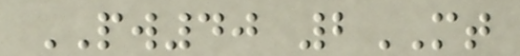PW40 2MT
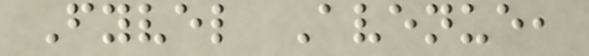Fyvel Avenue,
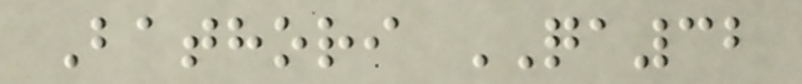Bathori QA32
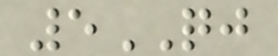5QJ
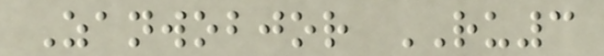Zanwobjor RU3
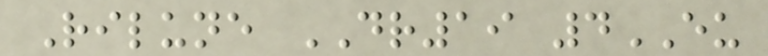Rilune DR19 4EU
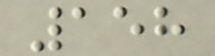158
